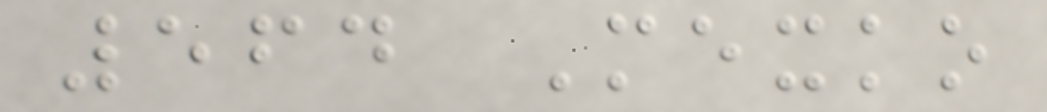564 Mexko
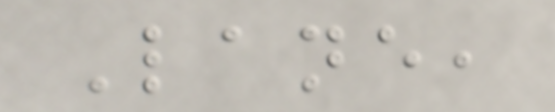Lane,
